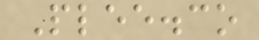Plee.co
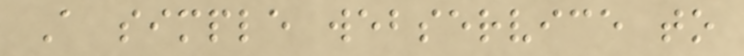A simple webservice to
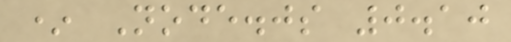* Node.js 0.10
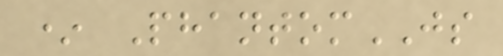* PhantomJS
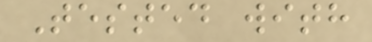Tested with
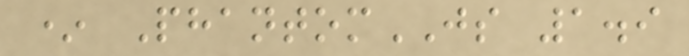* PhantomJS 1.9
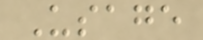Usage
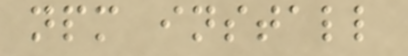npm install
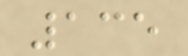135
